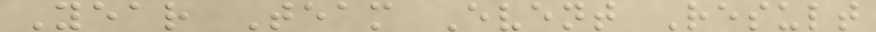Year Team Event Result
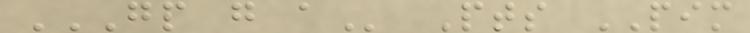GP G A Pts PIM
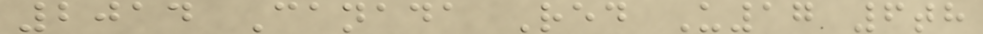2014 Canada Red U17 6th
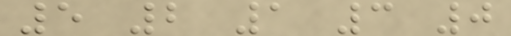5 2 1 3 0
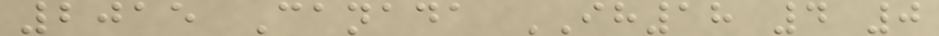2015 Canada IH18 4 0
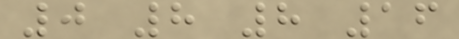0 8 8 16
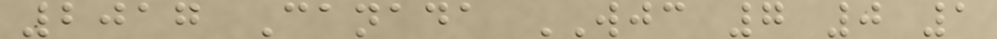2017 Canada WJC 7 0 1
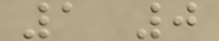1 0
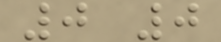0 0
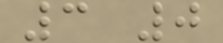3 0
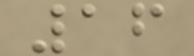16
